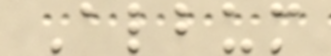Album
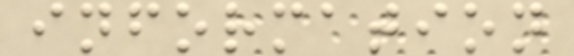information
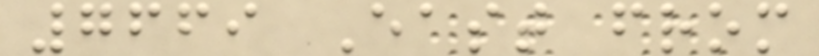7669 East from
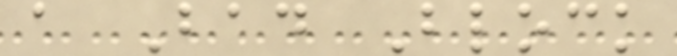a Bad Block
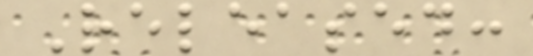Released:
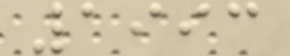1993
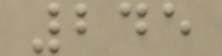245
